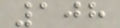108
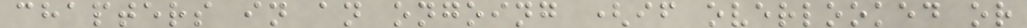chapters in an ongoing (if overlooked or
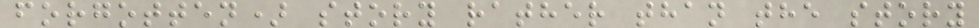forgotten) story rather than the story
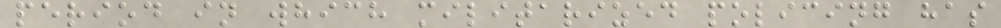period in which militarized policing has
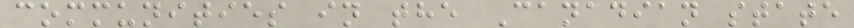communities in the Canadian state
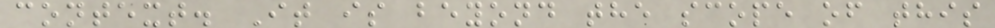context. It is beyond the scope of this
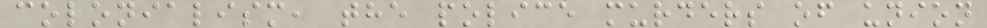colonialism, the police murders of union
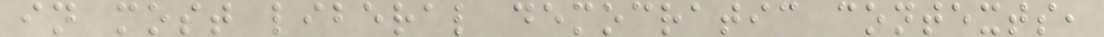in most liberal democratic contexts,
